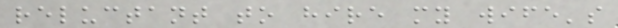reluctant to hire my wife's
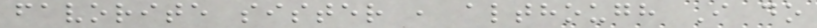favorite sister , although I do
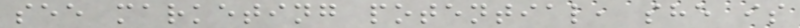see marketing potential, she is
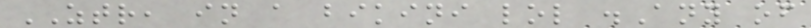ZTR, in a bikini lol .Any of
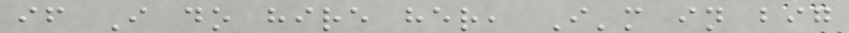if I do hire her, I'm in big
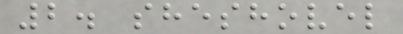2. sheshovel
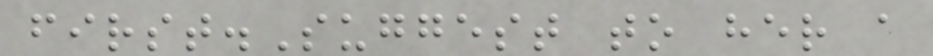first.Suggest to her a
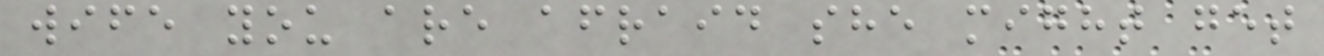wife you are afraid she might get
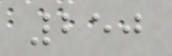250
